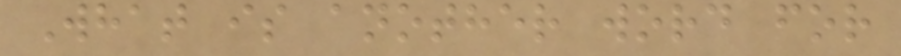What is another word for
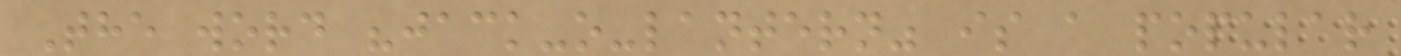The word "jack-o-lantern" is a popular
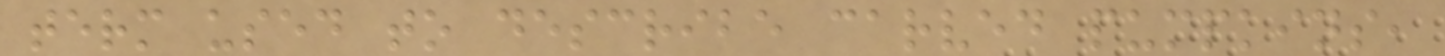term used to describe carved pumpkins,
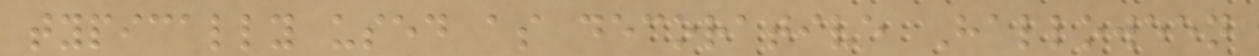typically used as decorative Halloween
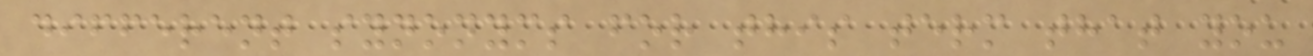different synonyms for this term that you
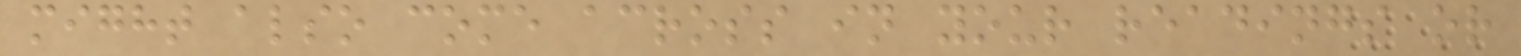might also come across in your readings or
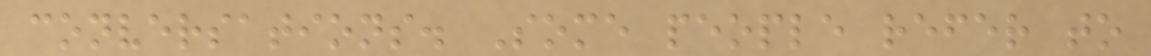conversations. Some people refer to
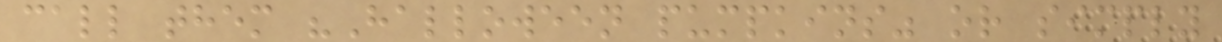call them "Halloween pumpkins" or simply
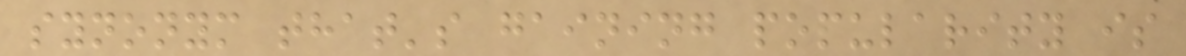synonym that's gaining popularity is
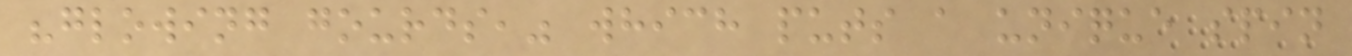"glowing gourds," which puts a unique spin
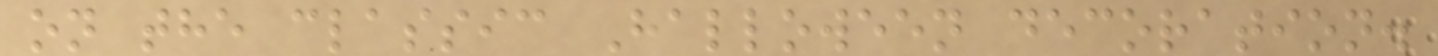on the classic Halloween decoration.
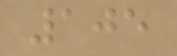105
